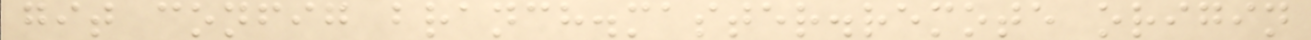git config branch.master.remote origin
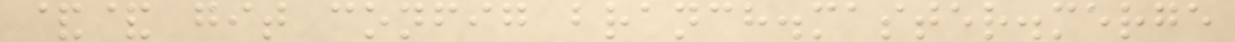&& git config branch.master.merge
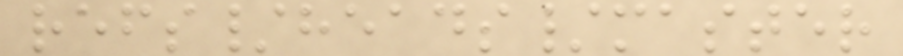refs/heads/master
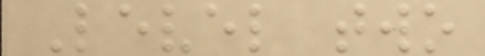Level two
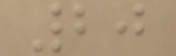20
